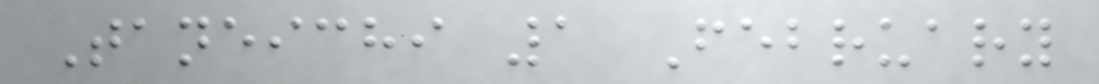Taneichi 1 February
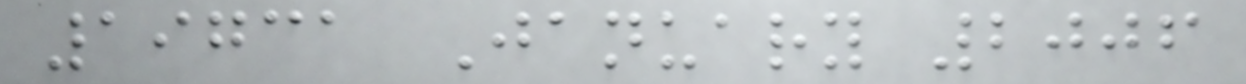19731 January 2006
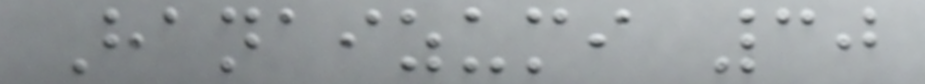Hanaizumi 30
